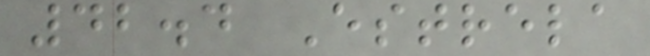42.4 Estrela
